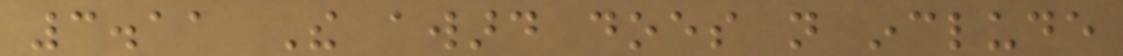3.11 The award does not include
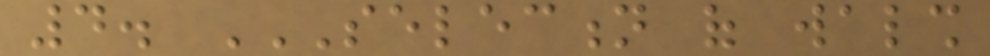4. SELECTION OF WALSH
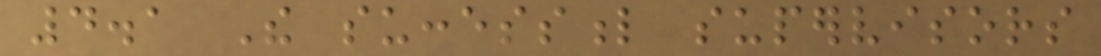4.1 The successful supervisors
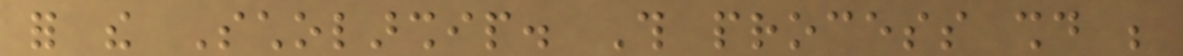for the Scholarship. This process should be
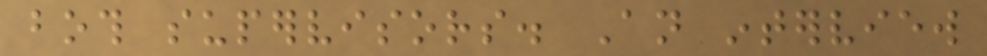both supervisors. An interview
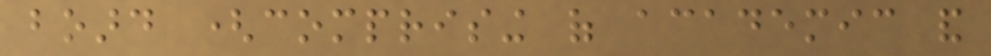board (comprising of academic and
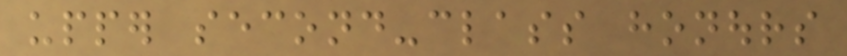upper second-class honours
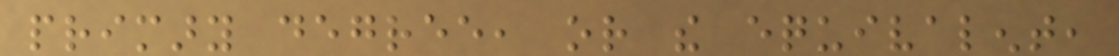primary degree, or the equivalent,
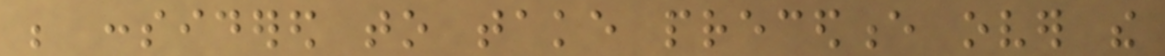be considered to take precedence over the
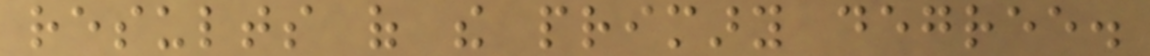results of the primary degree.
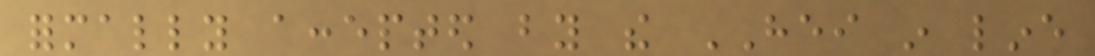formally accepted by the HEI in line
